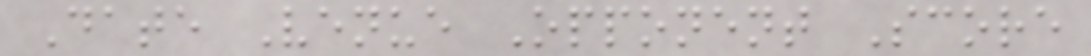Date Venue Opponent Score
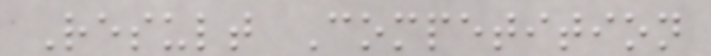Result Competition
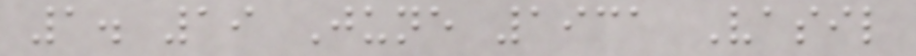1. 19 June 1931 Vasil
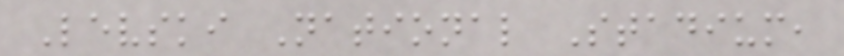Levski National Stadium,
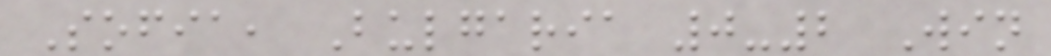Sofia, Bulgaria 0-2 Win
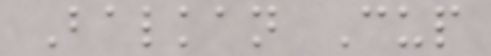Balkan Cup
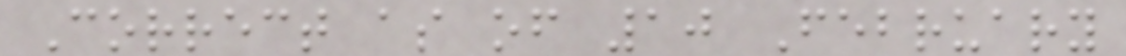Correct as of 10 February
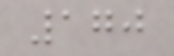170
